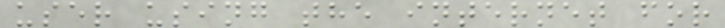user using the internet for
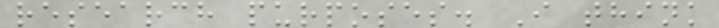research purposes. I think
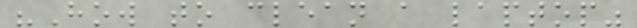"How to clean a laptop"
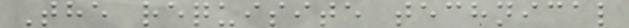The requisite technical
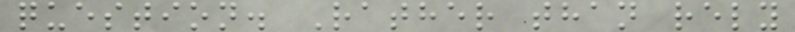question. Rather than rely
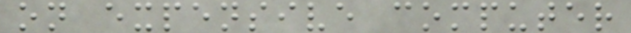on expensive computer
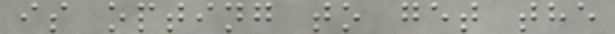is opting to get the
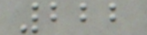222
